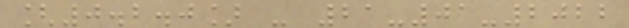[0.2.0] - 21-01-2022
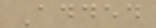Added
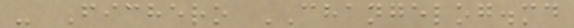- Fichero CHANGELOG.md
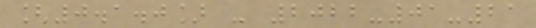[0.1.0] - 2022-01-21
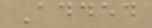Added
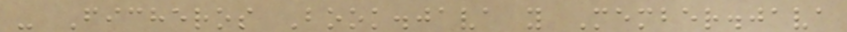- Ficheros Book.java y Member.java
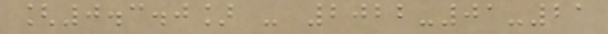[0.3.0] - 2022-01-21
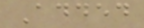Added
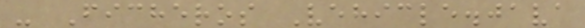- Ficheros Vehicle.java
